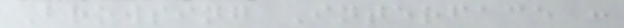Browsing Interface :
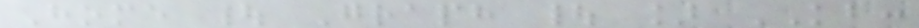Home | Graph | ] KB:
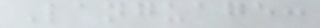Language:
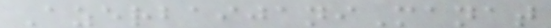AzerbaijaniManat
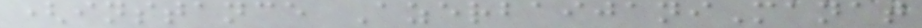(instance AzerbaijaniManat
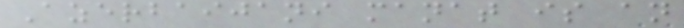Azerbaijani manat is an
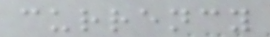currency
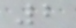2
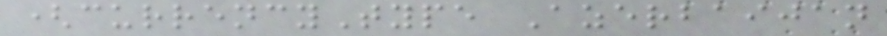(currencyType Azerbaijan
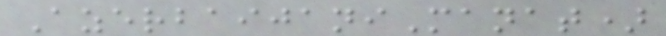AzerbaijaniManat)
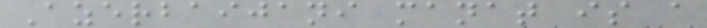Azerbaijani manat is a
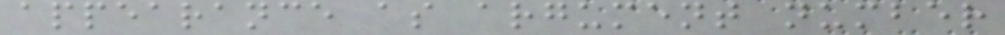appearance as argument number
